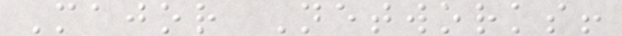Major Networks!
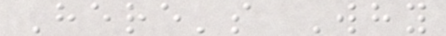Here's Why
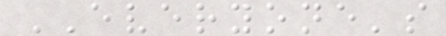EVERYONE's
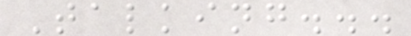Talking...
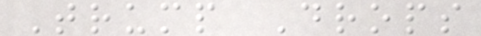Trump Drops
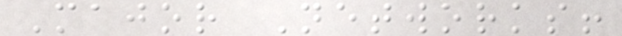Major Networks!
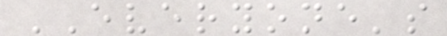EVERYONE's
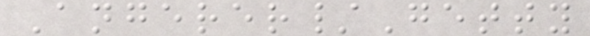Angerer/Getty
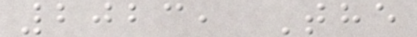2023, The
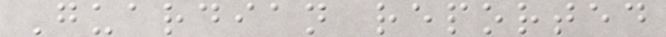Guardian reported
